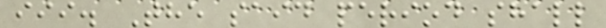iii. The said period shall
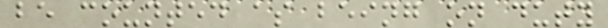be counted as being on duty
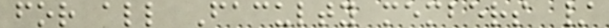for all Faculty members /
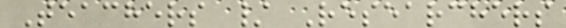Teachers / Researchers
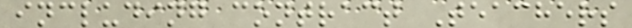including contract Teachers
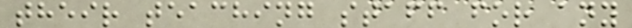their teaching staff for any
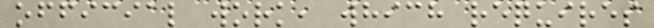official work, which requires
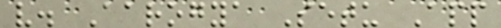v. Aarogya Setu App
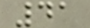41
